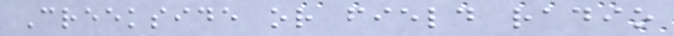Creekside or field radio
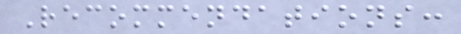Recommendations:
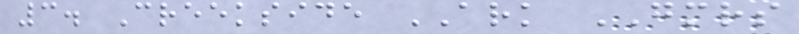3. Creekside ARK GMRS
